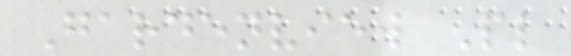Gardenview Pl
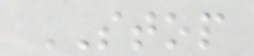STOP
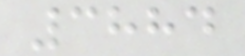3884
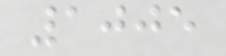1005
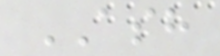ASH
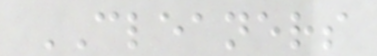CLEANERS
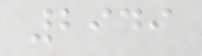2949
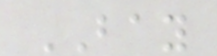BAY
